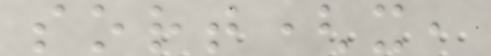sort(x,
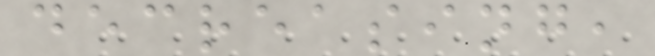decreasing,
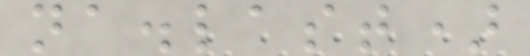na.last)
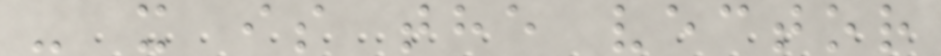- x is the vector
